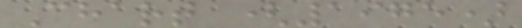Chart (1975)
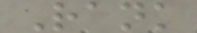Rank
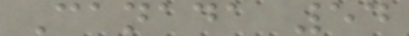Canada 54
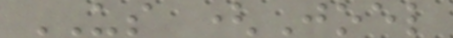US (Joel
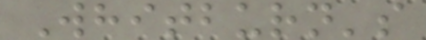Whitburn's
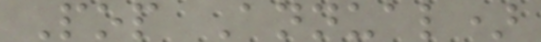Pop Annual)
